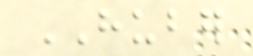HUBER
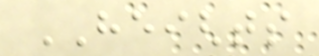HEIGHTS
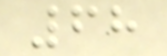68
